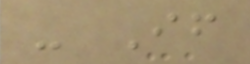- If
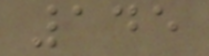145
